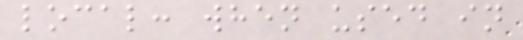local: when used in
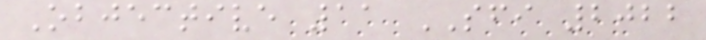Objective 11 SFI 2022
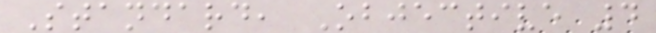Standard, Objective 4
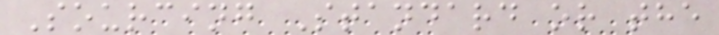Sourcing Standard or the
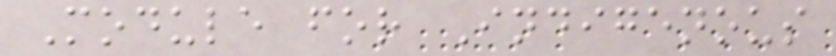Module for Indigenous
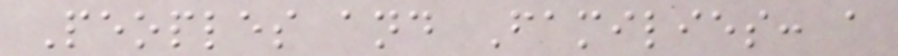Peoples and Families: a
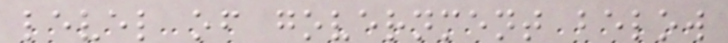level of government below
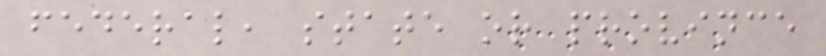federal, state or province
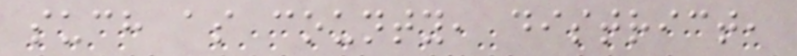such as county, district,
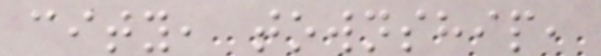city, township,
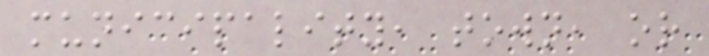municipality, town, or
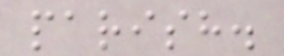parish.
